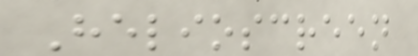Helioscreen
